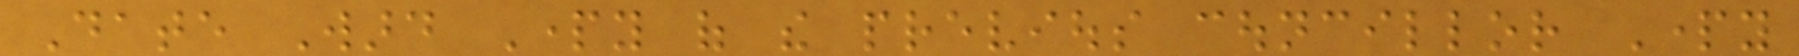Date Ward Party of the previous councillor Party
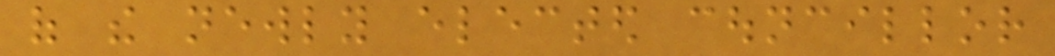of the newly elected councillor
